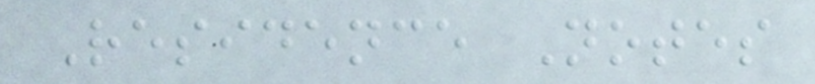Residence Notes
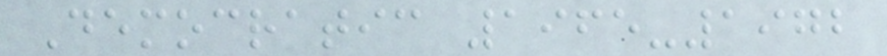Democratic 1965-1972
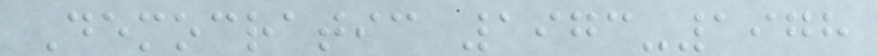Democratic 1973-1978
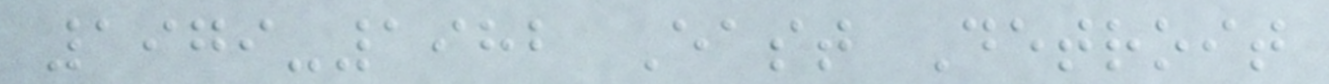1979-1982 East Detroit
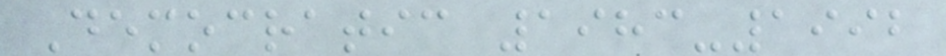Democratic 1983-1992
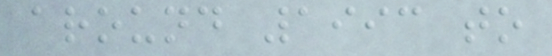around 1993 to
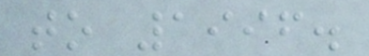to 1996.
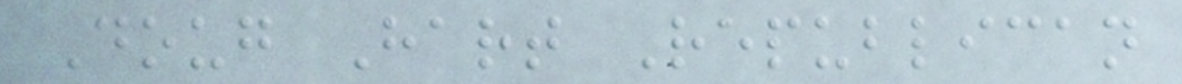Doug Hart Republican
